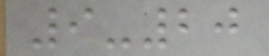9-20
